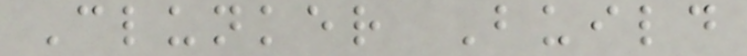Clunker Build
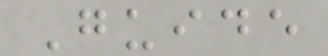Guide
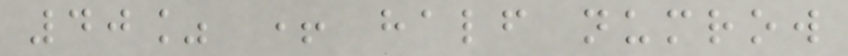40% + half numrow
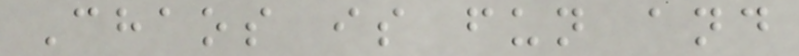Chaos is fun and
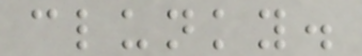clunky.
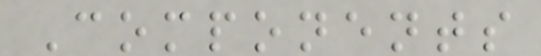Components
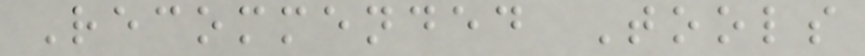Recommended Tools
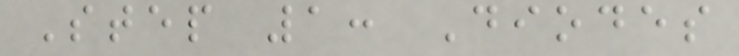Step 1: Diodes
